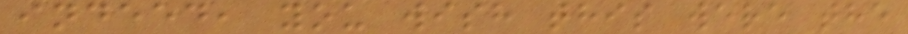indeed, you wish this were the
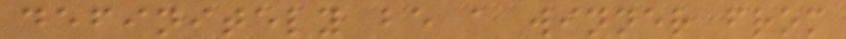definitely be a winner from
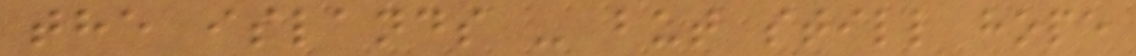the islands - but still hope
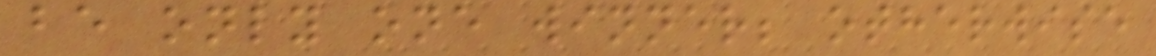be only one winner; otherwise
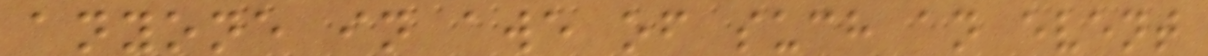anyone in awe of such an event
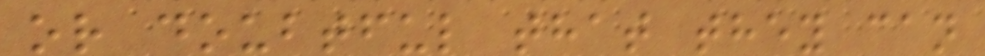or doubtful that they can
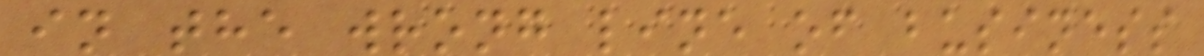in the wrong line of business
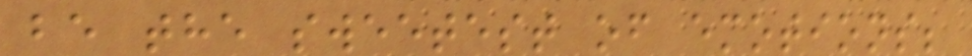be the sweetest of emotions;
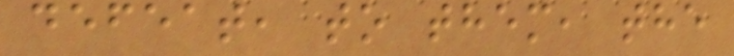defeat, to them, the
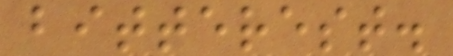bitterest.
